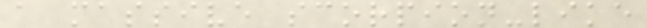a massive scorpion-like
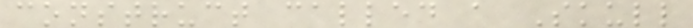construct called a Skull
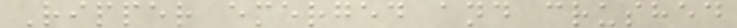Ripper emerged and crushed
